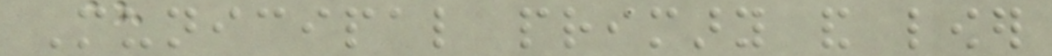Municipal primary and lower
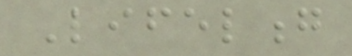Lifelong
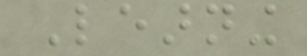Learning
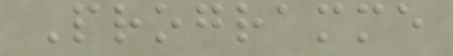Programme
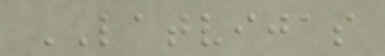LATVIJAS
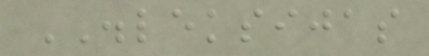DISLEKSIJAS
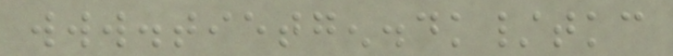www.tietgen.dk/tkc
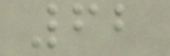62
